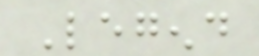Legend
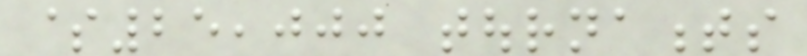$25,000 tournaments
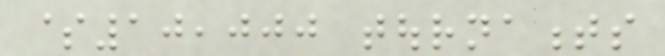$10,000 tournaments
